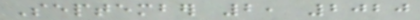September 2, 2020
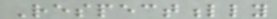Respectfully
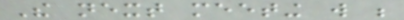The next meeting will be
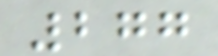277
